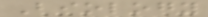Biology
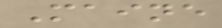Maine
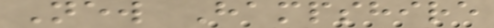New Hampshire
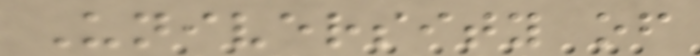University of
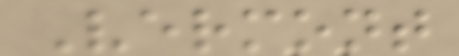Vermont
